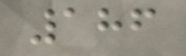186
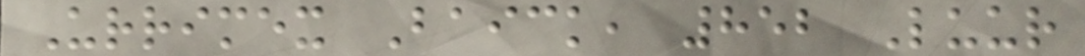Urrimex Baick, 852 Luur
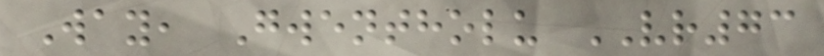Way, Gwentholu VR73
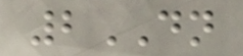2DN
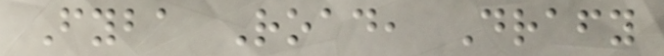Fyba Road, Drafy
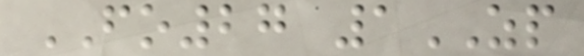FO27 1ZP
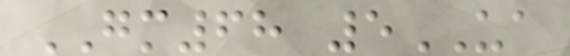GM68 5UA
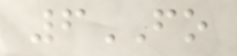6FO
